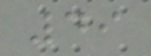49
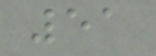51
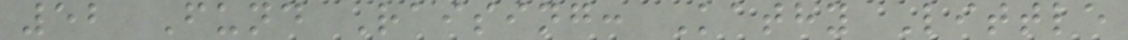52 Fund Raising: Kathy Little
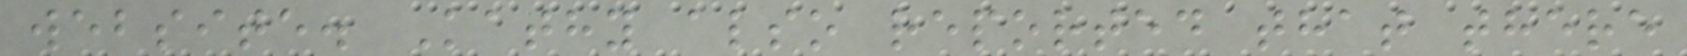website. Kathy also reported that there
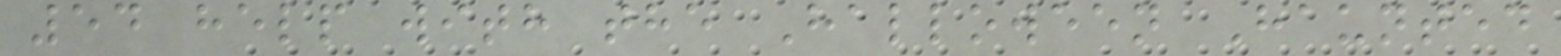54 help with the Halloween Haunted
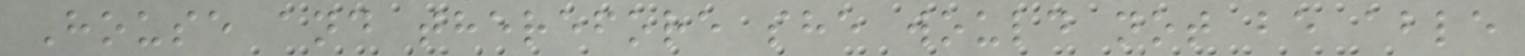House and therefore she would not be able
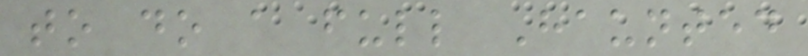to do a full Haunted
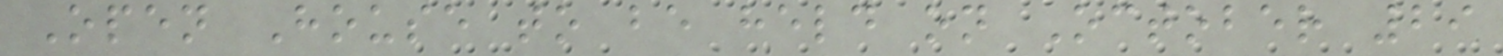Open House to be held on October 29
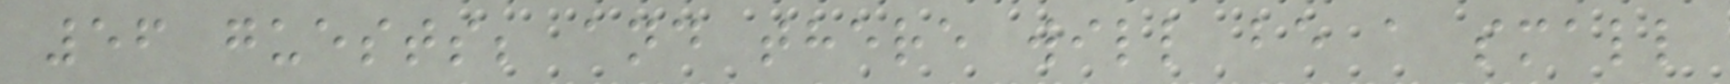56 guests; and there will be a small
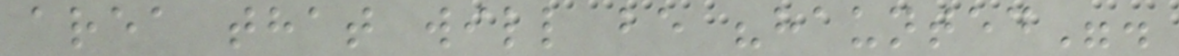area that will be "haunted".
